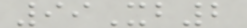99Xb2
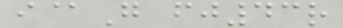i@G fj43r
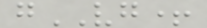gVG+
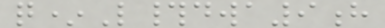q*L#dwa9h
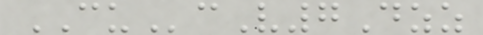CUcV7Dzz
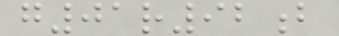g01r92b
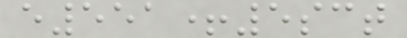e551+5sct
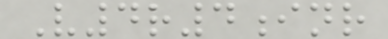V4r4inr
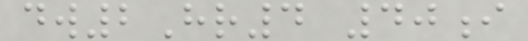dw2Hr4 40i
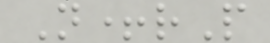N+rP
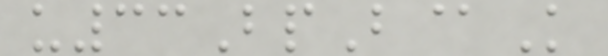u33BpB@K
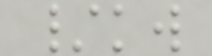/kw
